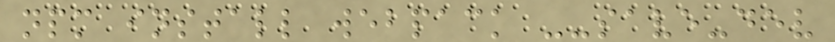npm install webpack --save-dev
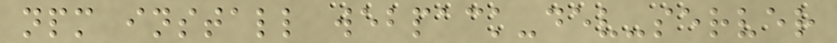npm install webpack-dev-server
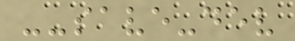--save-dev
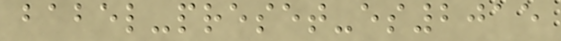babel-preset-es2015
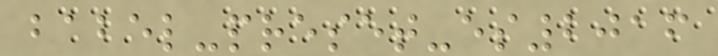babel-preset-es2016
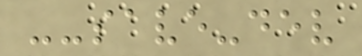--save-dev
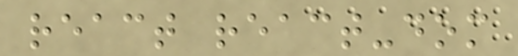react react-dom
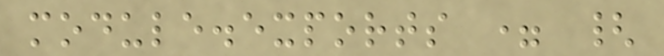module.exports = {
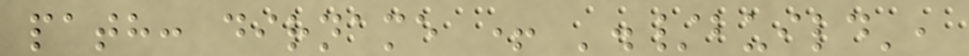path: dirname + './build',
